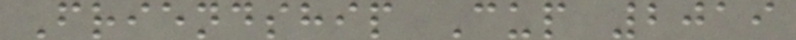Friendship Cup 2019
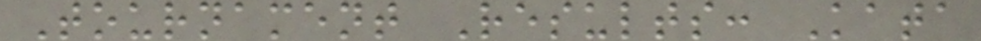Tournament Results: Kata
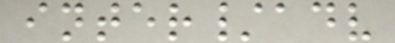inter/adv
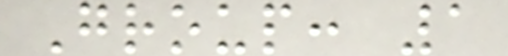Group: 1
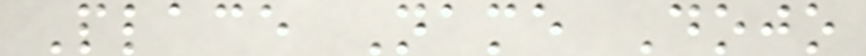Place Name Dojo
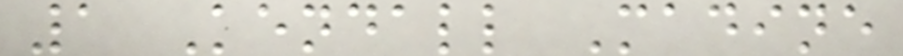1 Kendall Madine
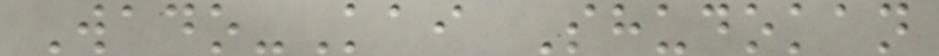Wado-Kai Shudokan
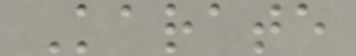Karate
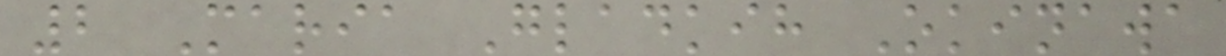2 Maria Gladkih Okinawa
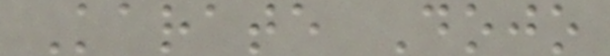Karate Dojo
